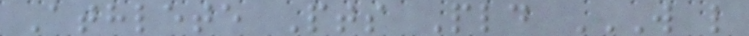Athlete Pts Pld W L
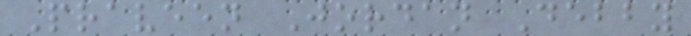Praveen Jordan Debby
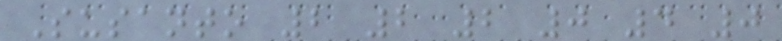Susanto 2 2 2 0 4 0
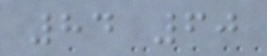84 60
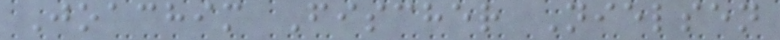Joachim Fischer Nielsen
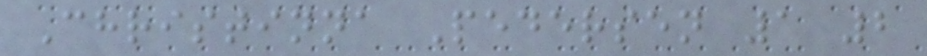Christinna Pedersen 1 2
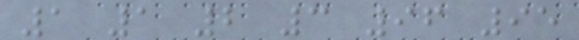1 1 2 3 96 95
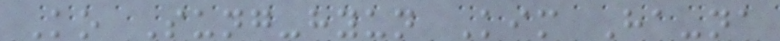Ko Sung-hyun Kim Ha-na
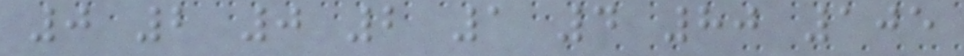0 2 0 2 1 4 80 105
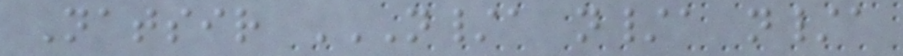Natsir N/A N/A N/A
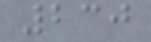230
